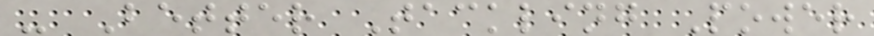- Better Tackling Power
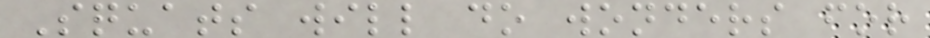Squats will do wonders for
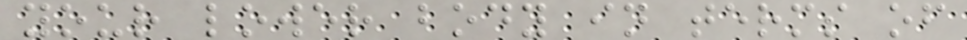your lower body in terms of
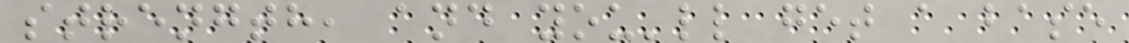strength, and you'll get a base
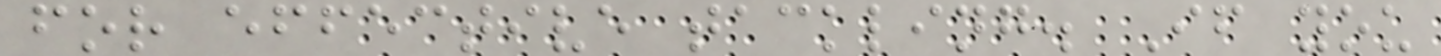for effective tackling. If you
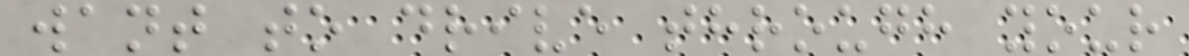want to drive through your
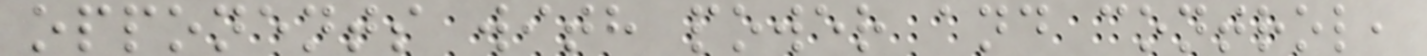opponents with power and control,
